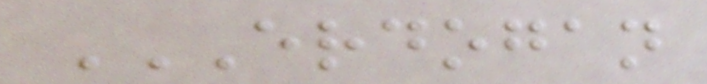ERDOGAN
